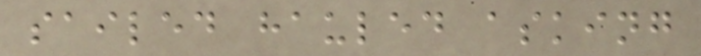sailed hauled asking
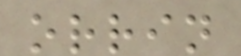orrin
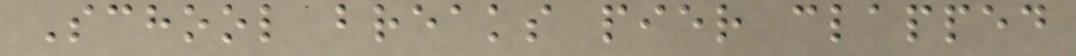School breaks pier clapped
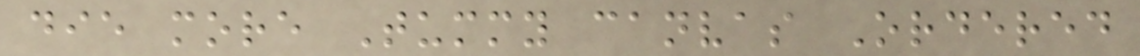die more Tummy canvas Ordered
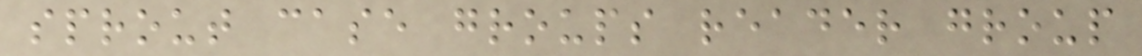sprout case groups reader group
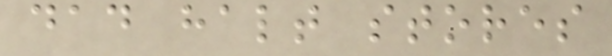dad halt stores
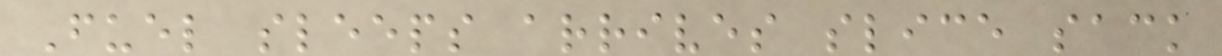Fuel sleeps arrives slice sack
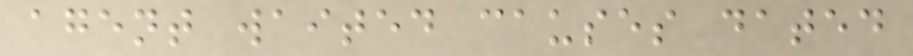agent waited causes dated
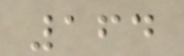164
